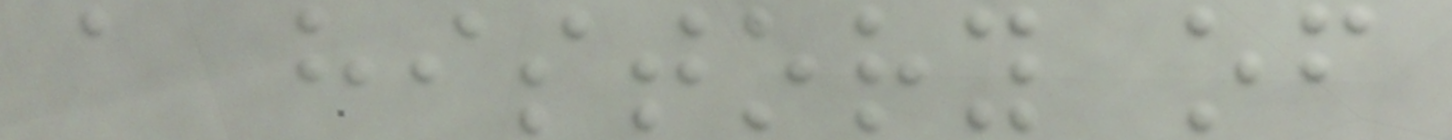a history of
